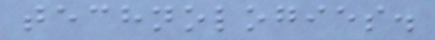technologies.
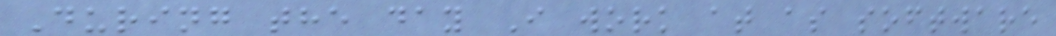During the day I work at as software
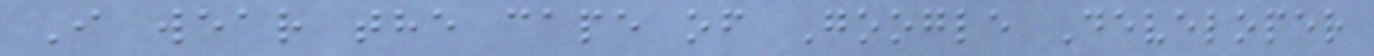I wear the cape of Google Developer
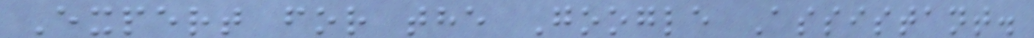Expert for the Google Assistant.
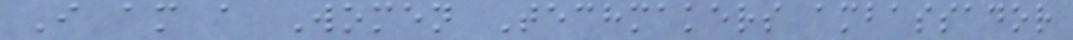I am a Women Techmakers ambassador
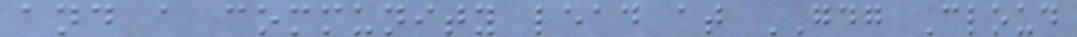and a community lead at GDG Cloud
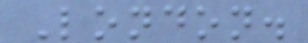London.
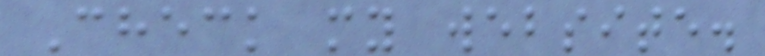Check my website.
